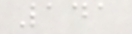141
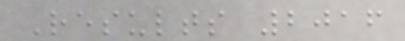Results 2016
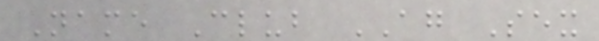Name Club AG Sex
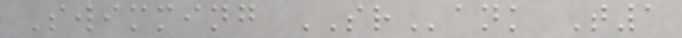Swimming SRank T1
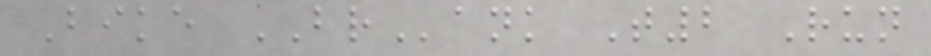Bike BRank T2 Run
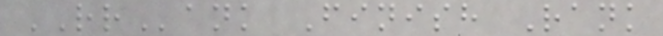RRank Finish Rank
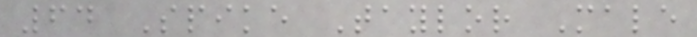64 Spike Taylor Male
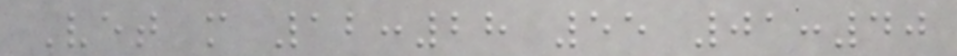Vet m 12:28 55 01:40
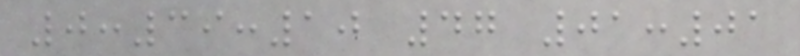0:39:10 47 01:01
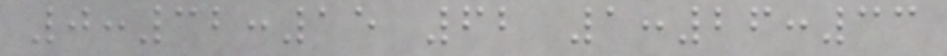0:32:15 62 1:26:33
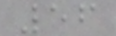56
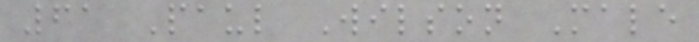61 Paul Wilson Male
